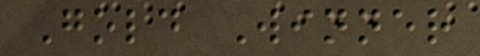Gold Winner
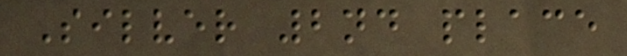Silver 2nd place
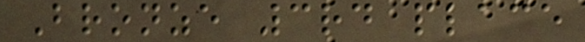Bronze 3rd place
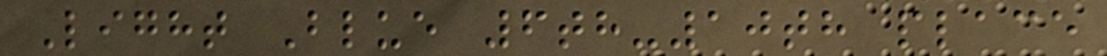Light Blue 6th-10th place
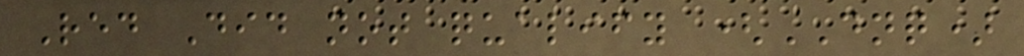Red Did not qualify (DNQ)
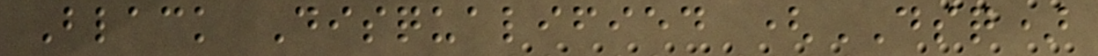Black Disqualified (DSQ)
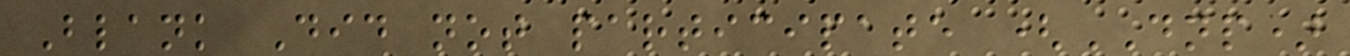Blank Did not participate (DNP)
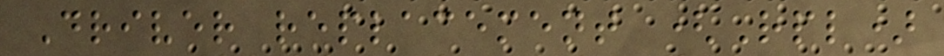Driver replacement (Rpl)
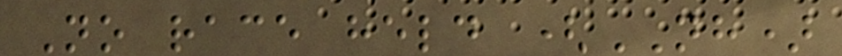No race held (NH)
